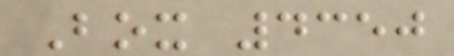Box 4350
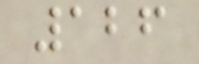126
